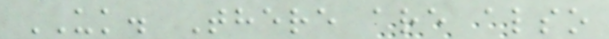UK. There are also
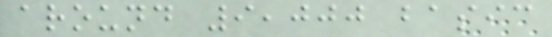around 9,000 basic
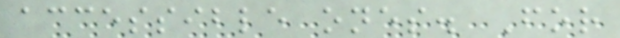accessible ones. For
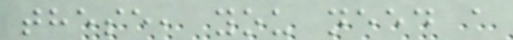these, you need a
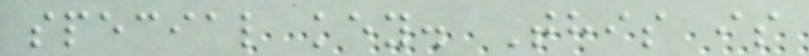special key. This is
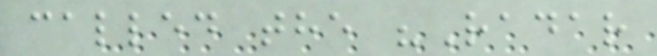called the "Radar
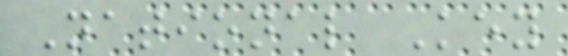National Key
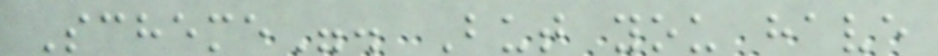Scheme". But you have
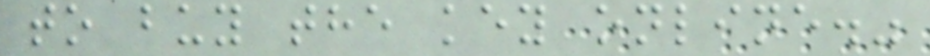to buy the key online."
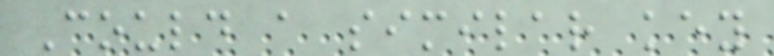Could a similar key
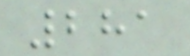281
